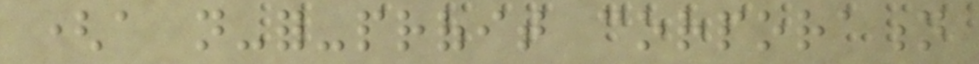(a not-for-profit corporation
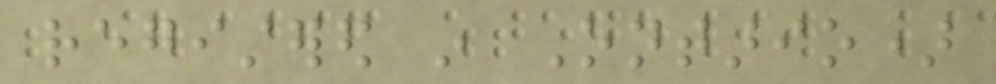registered in Ontario)
